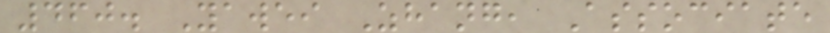460. Yawei Zhang, Associate
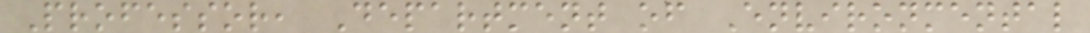Professor, Department of Environmental
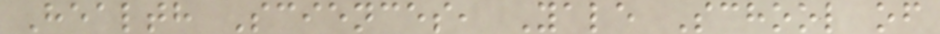Health Sciences, Yale School of
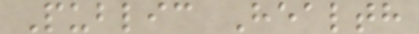Public Health
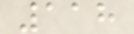118
